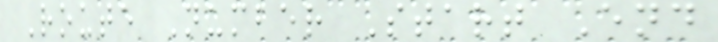Route Number Start End
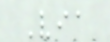Via
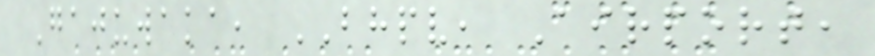Gajuwaka, BHPV, Airport,
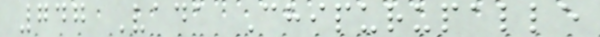747 Vada Chipurupalle
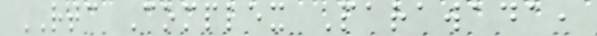RTC Complex Parawada,
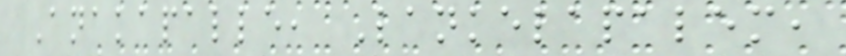Anakapalle, Lankelapalem,
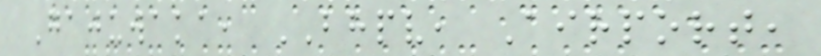Gajuwaka, BHPV, Airport,
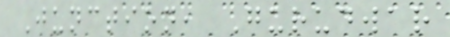Junction, Gurudwar
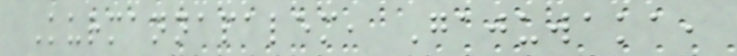Kurmannapalem, Gajuwaka,
